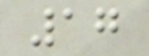17
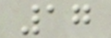17
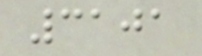3101
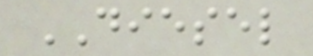DIESEL
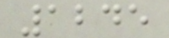1245
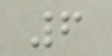6
